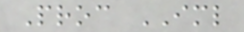Proc IML
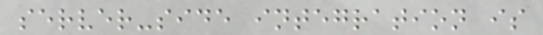server-side integration is
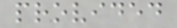provided
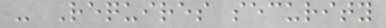- Requires security
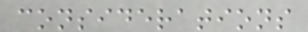considerations
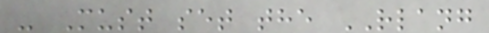- Must set the RLANG
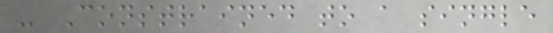- Constrained to a single
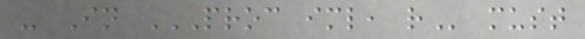- In PROC IML, R must
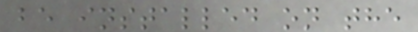be installed on the
